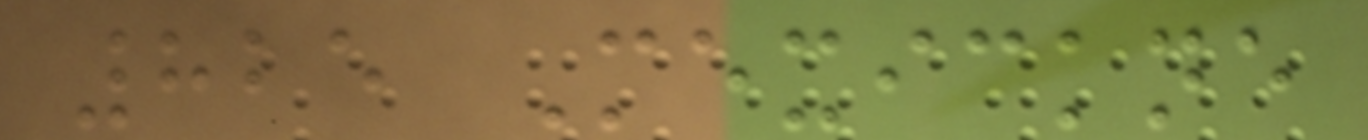825 Mexickne
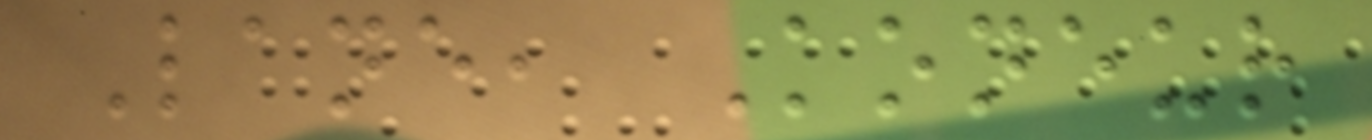Lane, Koneur
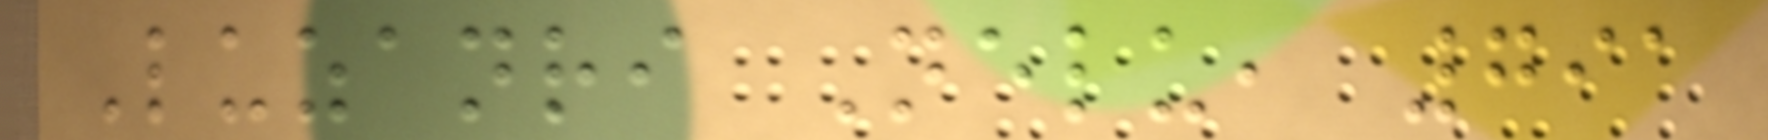Luzanri Nelu, 791
